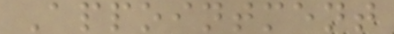Appointment
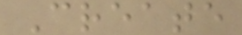Create
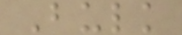Bulk
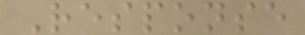Response
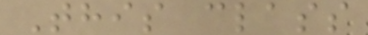This class
